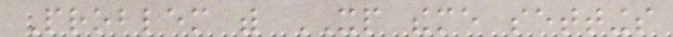Problem with XP theme settings
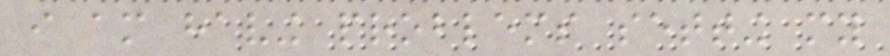i am having problems setting my
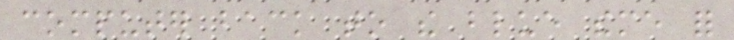computer back to the blue theme for
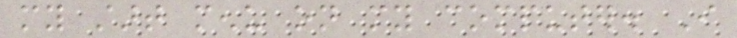my start menu on my computer. I
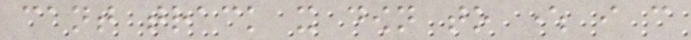cant track it down to where i can
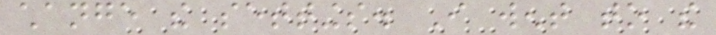change the settings. I went to the
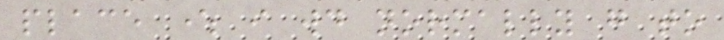place where i would normally go to
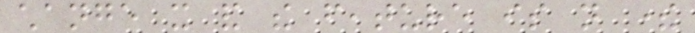change it and the feature is not there
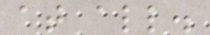at all.
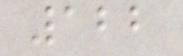122
